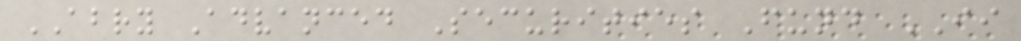ABRY Advanced Securities Fund II
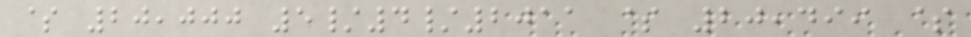$ 20,000 5/4/2011 $ 20,499 $
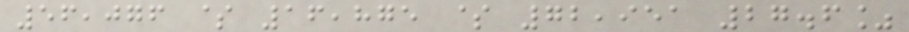56,076 $ 16,875 $ 72,951 27.6%
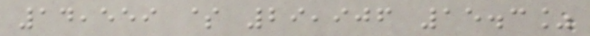14,559 $ 29,906 15.3%
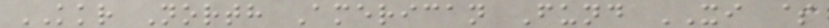KKR North American Fund XI $
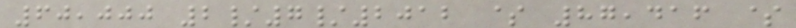60,000 2/7/2012 $ 87,416 $
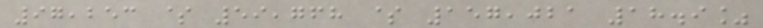97,253 $ 59,768 $ 157,021 18.9%
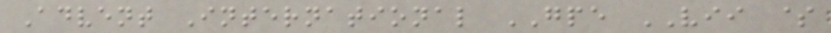Advent International GPE VII $
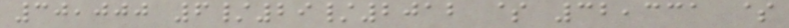30,000 6/29/2012 $ 32,331 $
